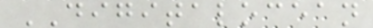DIGITALOCEAN
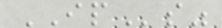IPs"
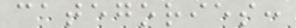categories:
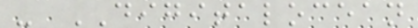- DIGITALOCEAN
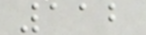112
